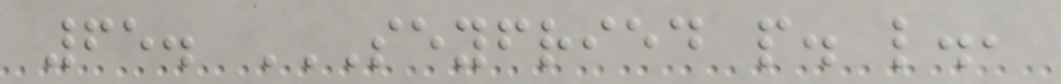65. SEYFRIED P. L.,
